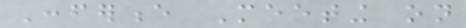Conference Meeting on
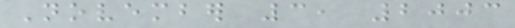November 3, 2003
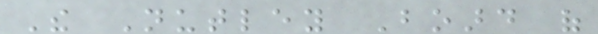The Nutley Board of
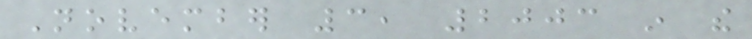November 3, 2003 in the
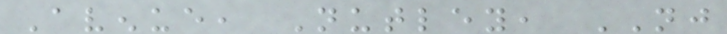Avenue, Nutley, NJ
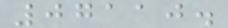07110.
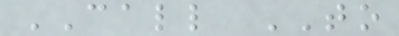CALL TO
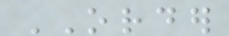ORDER
